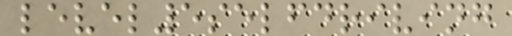level5selfdriving
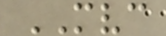MVC
